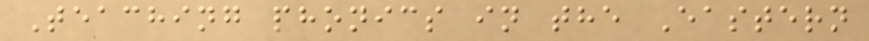Teaching phonics in the Eastern
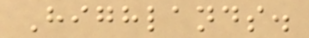Highlands.
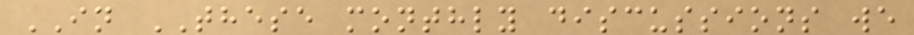IN THESE monthly discussions we
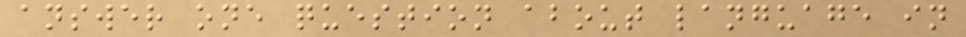answer one question about language in
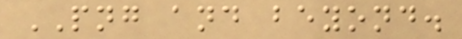PNG and beyond.
